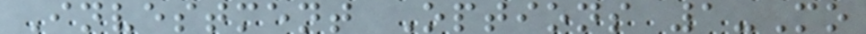Investment Options 1-Mo
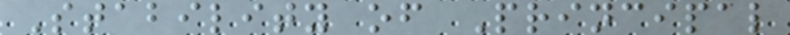Stability of Principal
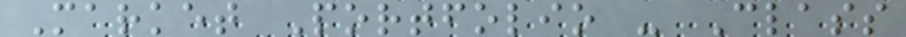Market Portfolio - Class
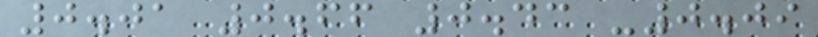0.01 0.66 0.43 -0.09
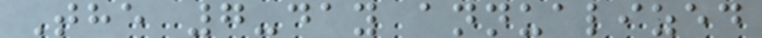The 7-day annualized
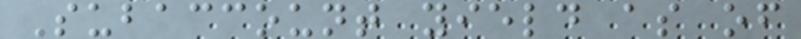Subaccount yield as of
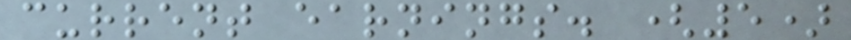current earnings. (5)
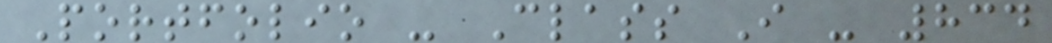Portfolio - Class I - 834
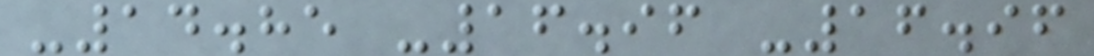-14.85 -16.96 -16.96
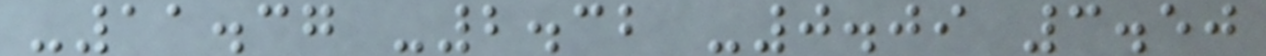-11.37 -2.32 -0.09 3.50
